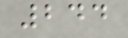244
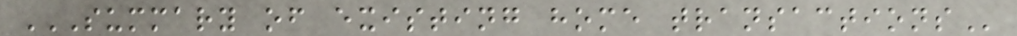SUMMARY OF EXISTING HOME TRANSACTIONS
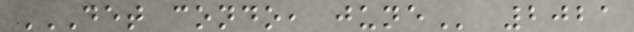DET CONDO, JUNE 2021
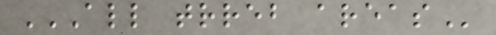ALL TRREB AREAS
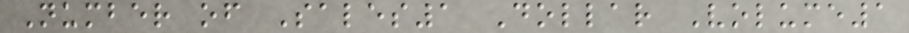Number of Sales1 Dollar Volume1
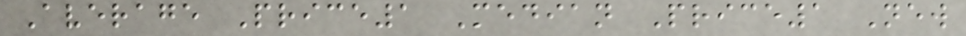Average Price1 Median Price1 New
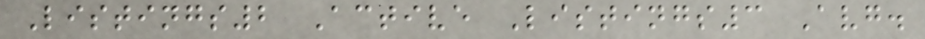Listings2 Active Listings3 Avg.
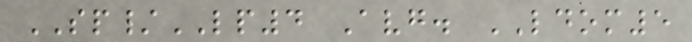SP/LP4 Avg. LDOM5
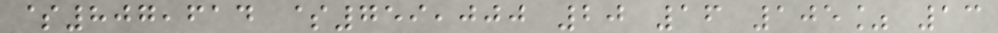$807,614 $759,000 20 16 105% 13
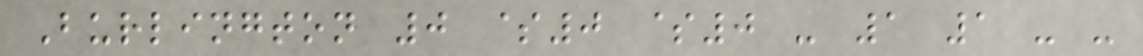Burlington 0 $0 $0 - 1 1 - -
